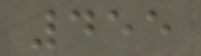455
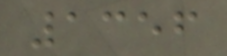1356
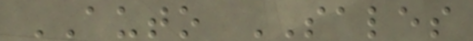AUTO SALES
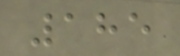185
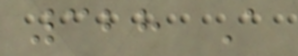328 A
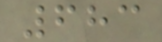683
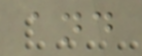and
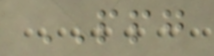PPG
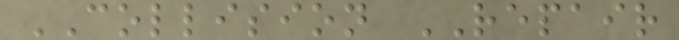COLLISION REPAIR
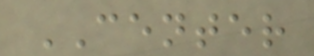CENTER
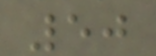50
